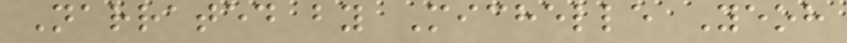Narrated by Michelle Yeoh
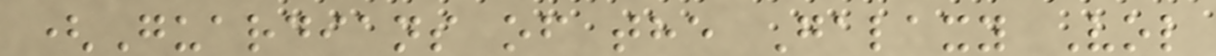(Guardians of the Galaxy Vol
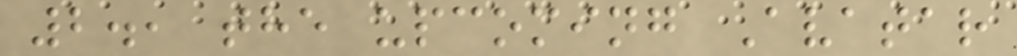2., the upcoming Avatar
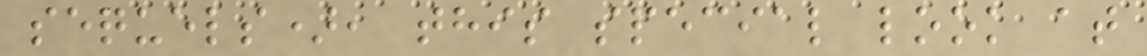sequels), this special look at
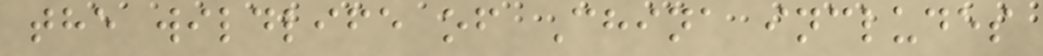the wildlife of China includes
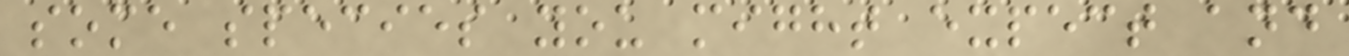some species you might expect and
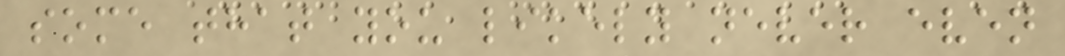some that you likely never even
